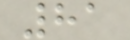81
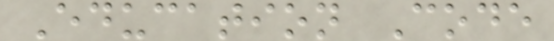Education Code
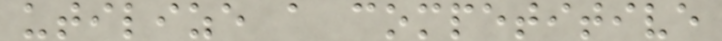utilize a competitive
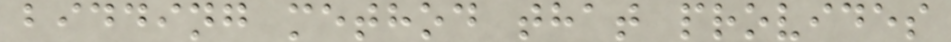bidding method that provides
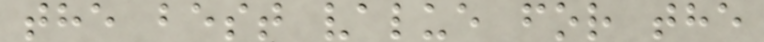the best value for the
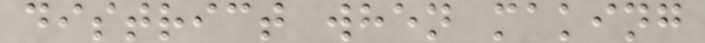district when making
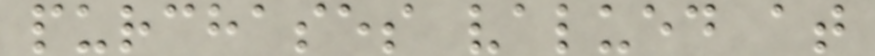purchases valued at
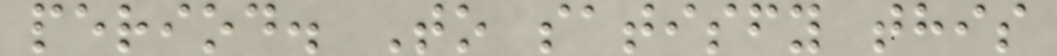period. To satisfy this
